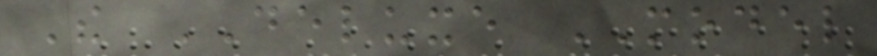The DELUXE MODEL
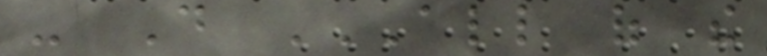- Do ALL OF THE
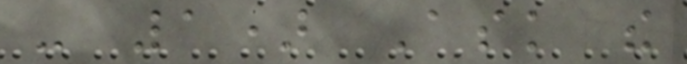- 1) Ask the
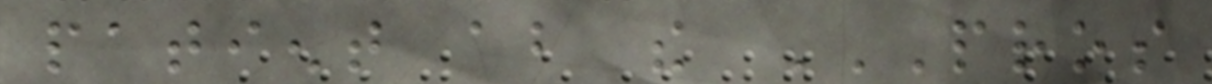patient about the PROS
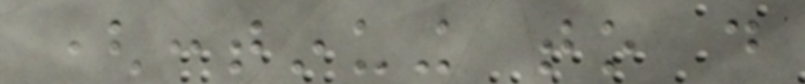(continuing to do
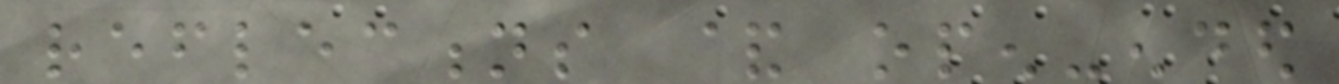reflections & open-ended
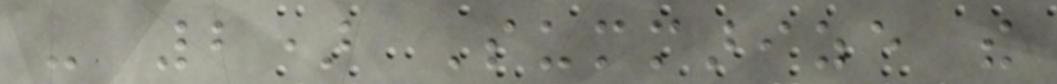- 2) Summarize the
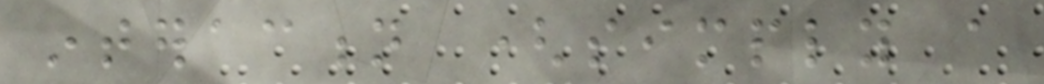interaction (simply a
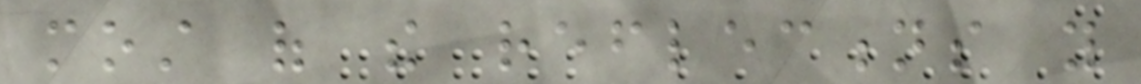most of the reflections you
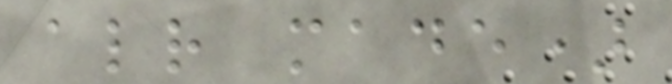already made)
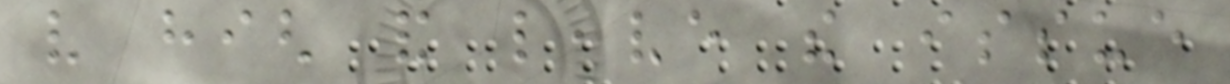very high and leave the issue
